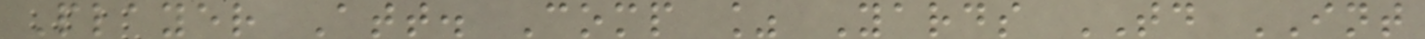Player Att. Comp % Yards TD INT
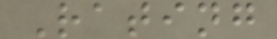Rating
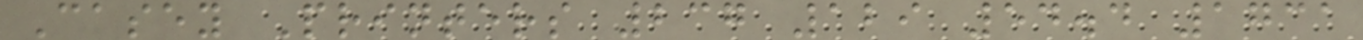Casey Printers 237 129 54.4 1731
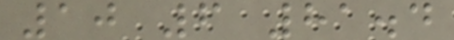10 6 81.4
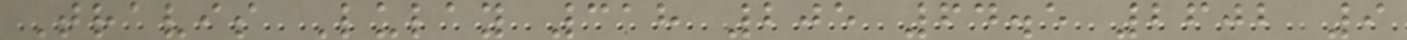Travis Lulay 318 205 64.5 2602 9
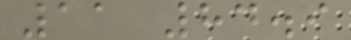11 84.9
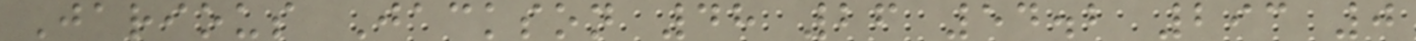Jarious Jackson 48 26 54.2 293 0
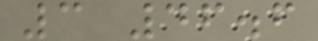3 46.6
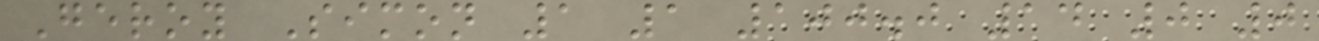Geroy Simon 1 1 100.0 14 0 0
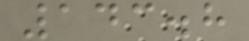143.8
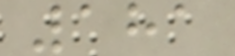181
